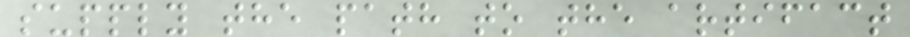supply the path to the artifact
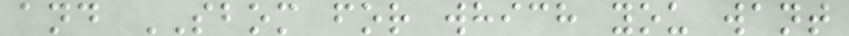and SBOM for which you want
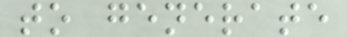to generate
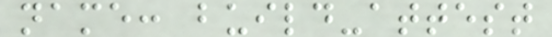name: build-attest
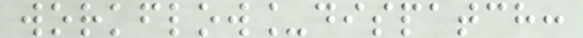workflow_dispatch:
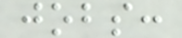jobs:
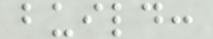build:
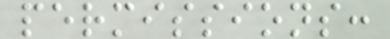permissions:
